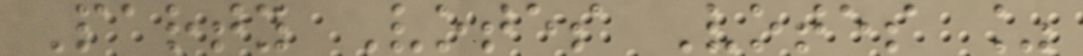Party Votes Votes %
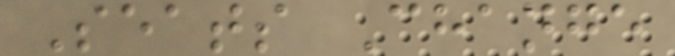Seats Change
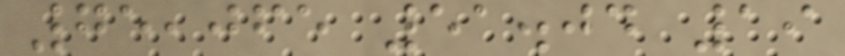75,065 51.04 19
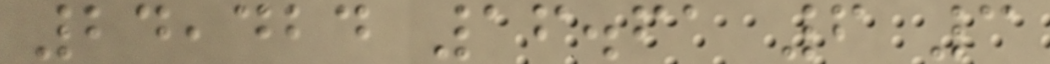24,424 16.61 6 3
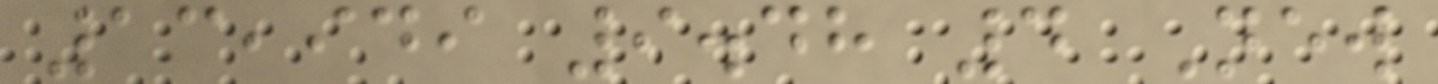13,949 9.48 4 New
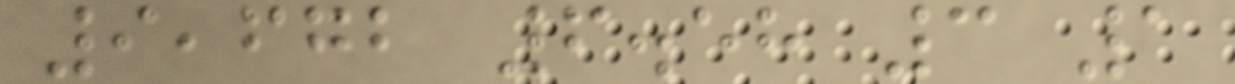9,672 6.58 3 1
